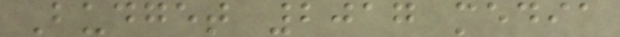Budget 2017 media
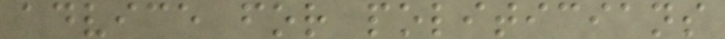advice for politicians
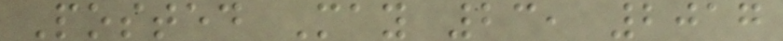Posted May 23, 2017
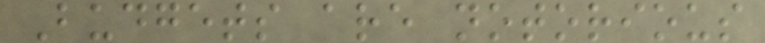Budgets are notorious
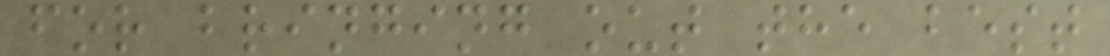for bringing out the best
